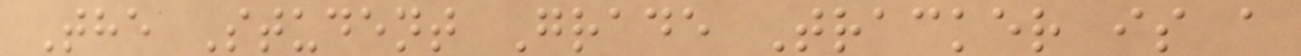The Student Grade Tracker is a
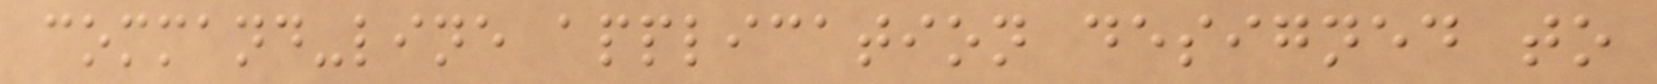command-line application designed to
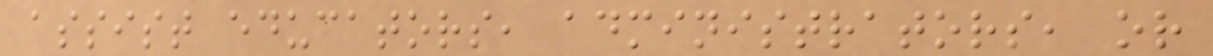assist educators, administrators, or
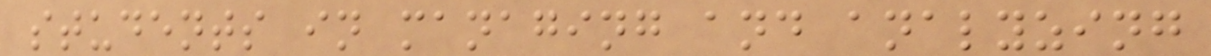students in managing and analyzing
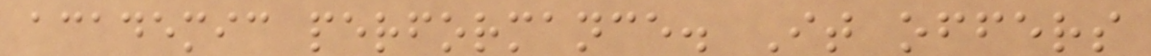academic performance. It offers
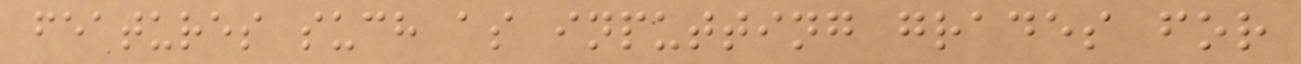features such as inputting grades for
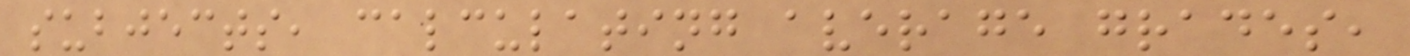subjects, calculating average grades,
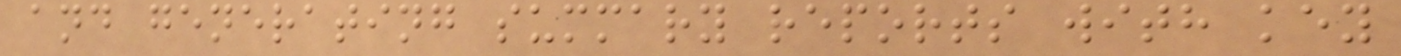and generating summary reports with key
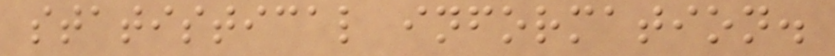statistical information.
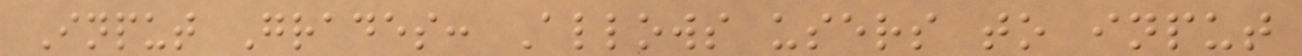Input Grades: Allows users to input
